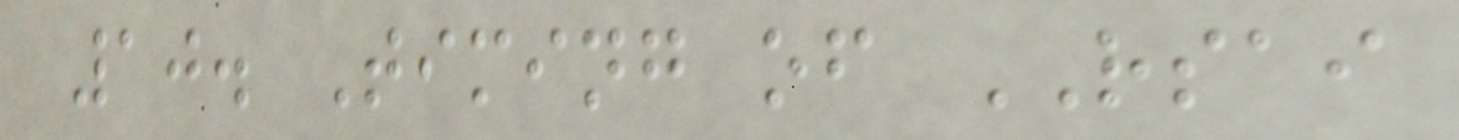10. Timing of RSAI
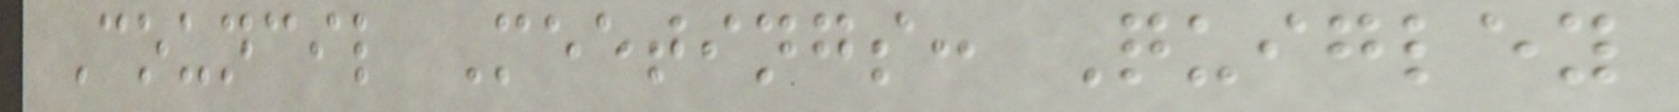Council Meetings: Quigley
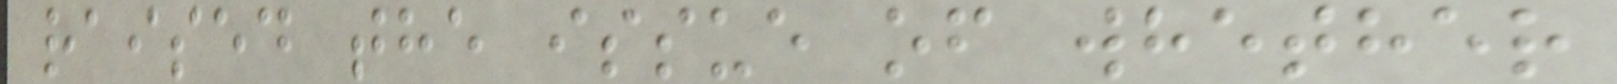raised the issue of whether
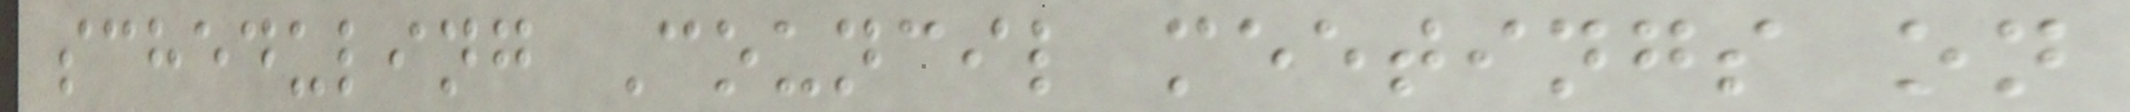scheduling Council meetings on
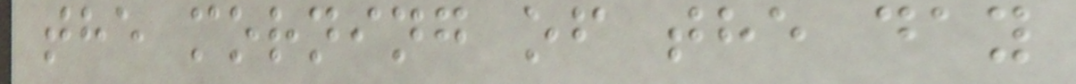the morning of the day
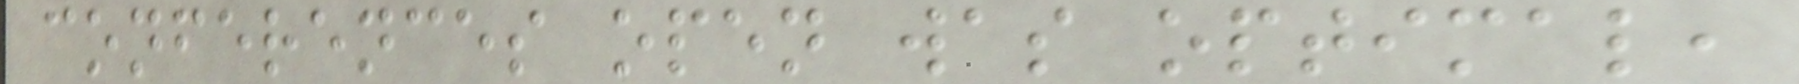conferences open was optimal,
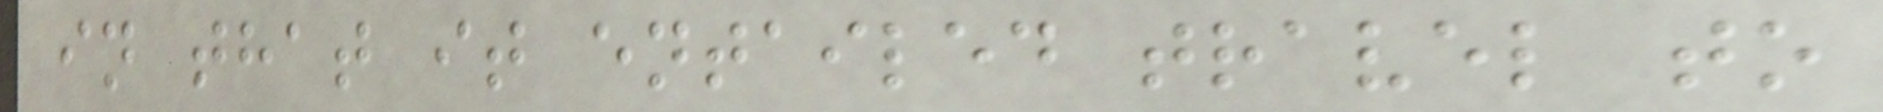in that it entailed travel to
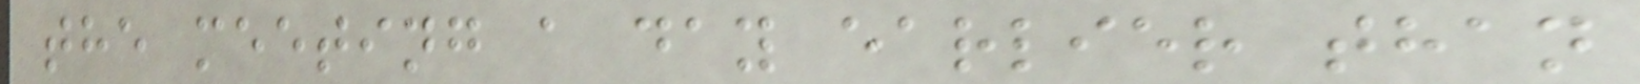the meeting a day earlier than
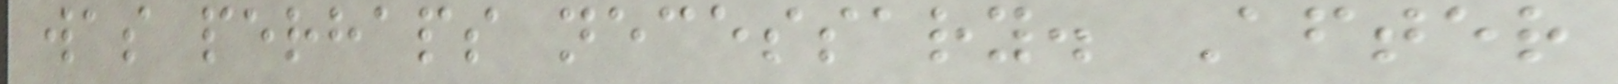was perhaps necessary. After
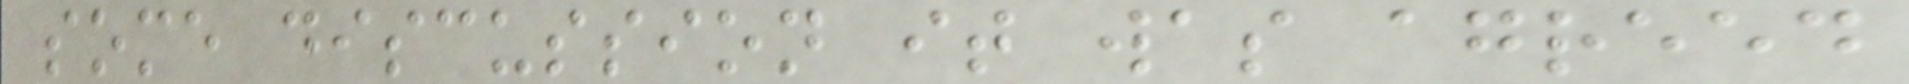some discussion it was agreed
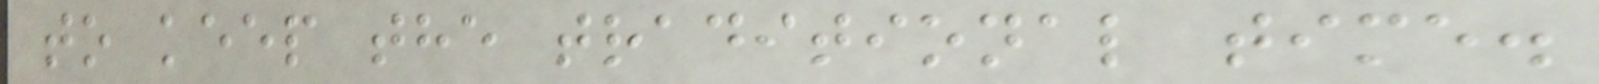to keep the traditional time.
